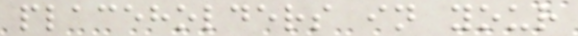placeholders in your
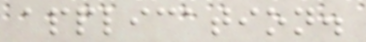application.
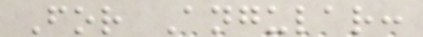For Angular:
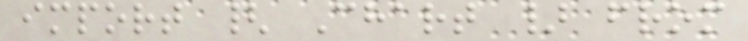import { Chart } from
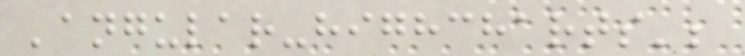'angular-highcharts';
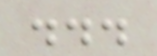...
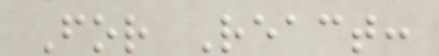For React:
